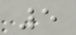5
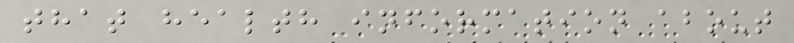that health information about
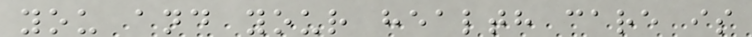you and your health care is
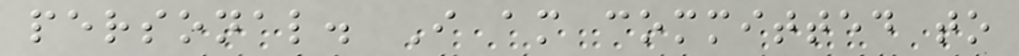personal. I am committed to
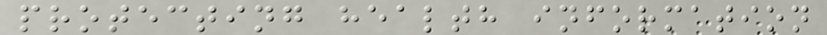protecting health information
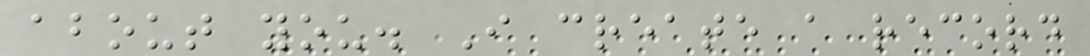about you. I create a record
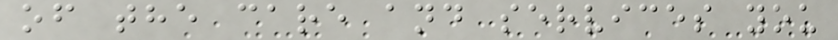of the care and services you
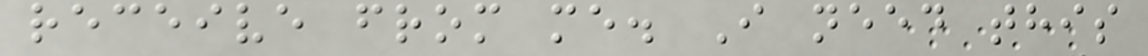receive from me. I need this
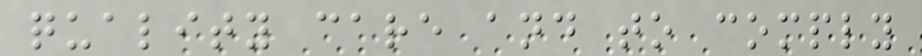quality care and to comply
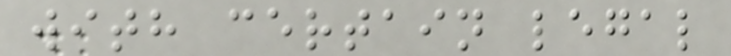with certain legal
